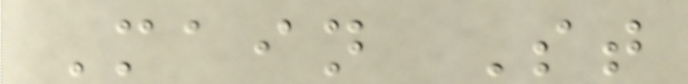Main St
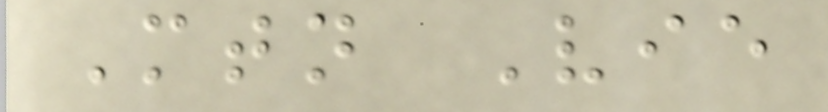Mtn Vie
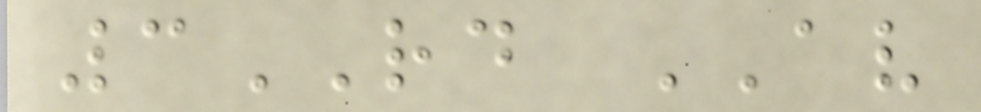3RD AV
